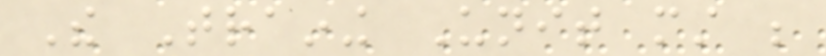The Training Unit must be
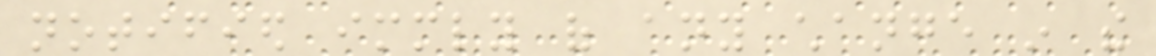notified immediately of any change in the
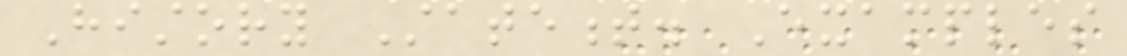History Statement. Examples
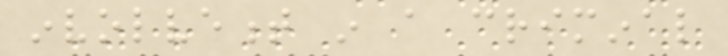involvement in a criminal
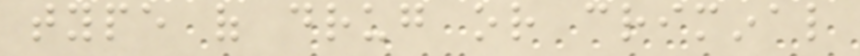type of drug or criminal
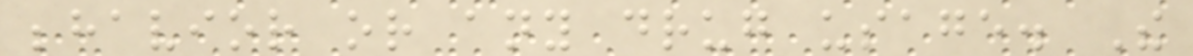behavior or any drug usage. The
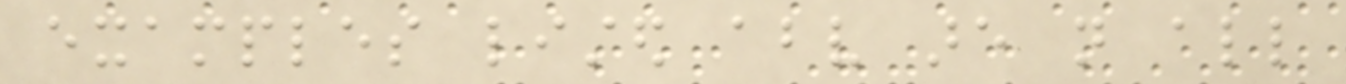examples listed above are not all
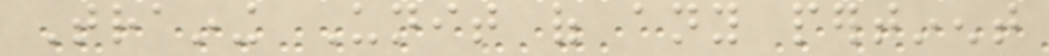Training Unit of any pertinent
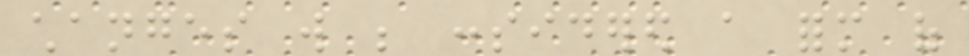changes will be considered a form of
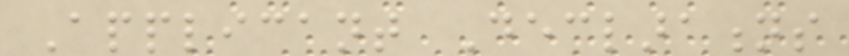Applicant Declarations
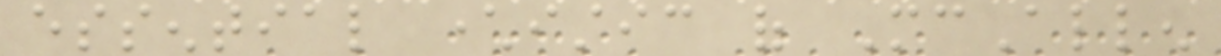essential characteristic of McAllen
